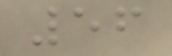56
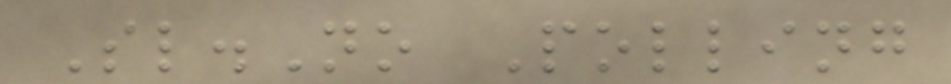Sl.No Polling
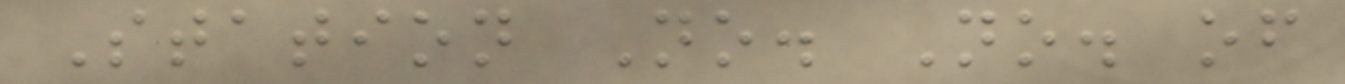Station No. No. of
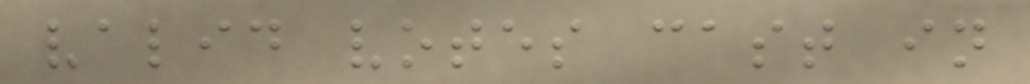valid votes cast in
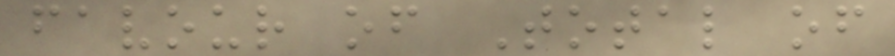favour of Total of
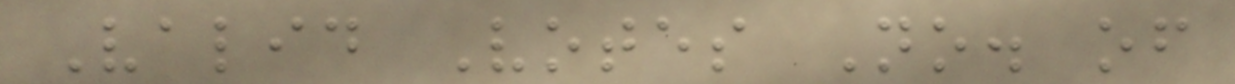Valid Votes No. of
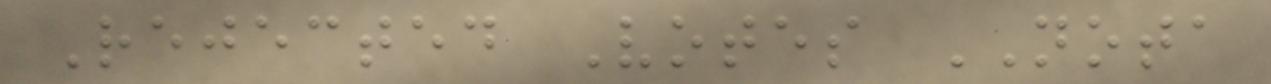Rejected Votes NOTA
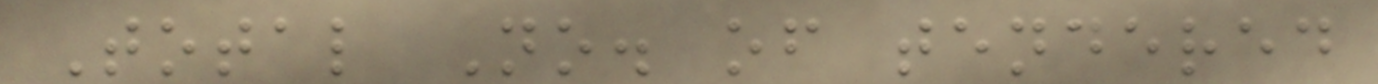Total No. of tendered
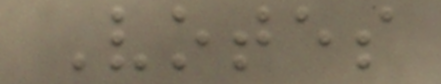Votes
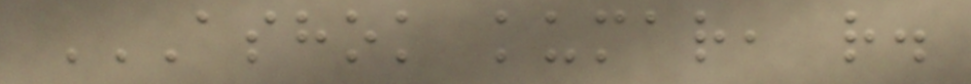ASHOK KUMAR, R.
